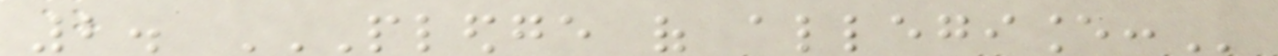2. PLEDGE OF ALLEGIANCE:
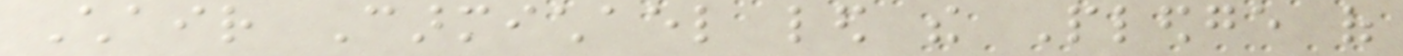Chair Carmichael led the Pledge of
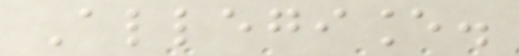Allegiance.
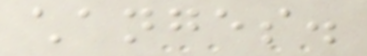changes.
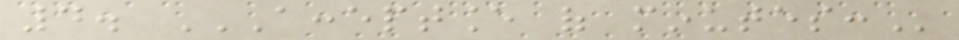4. ACCEPTANCE OF MINUTES:
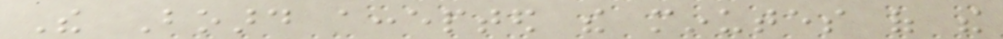The Board accepted the minutes of the
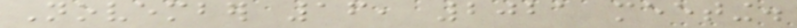November 16, 2021 meeting.
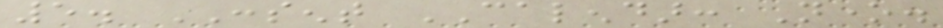5. CONSENT CALENDAR: None.
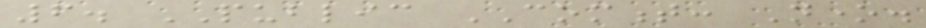6. PUBLIC COMMENT: None.
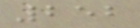252
